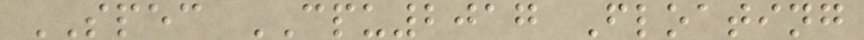SPEC CPU2017 Floating
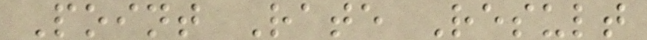Point Rate Result
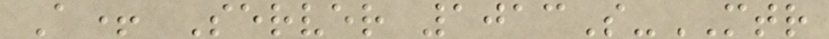A+ Server 1013S-MTR
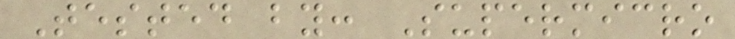Tested by: Supermicro
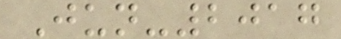Jun-2017
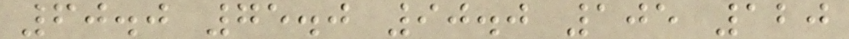60.0 75.0 90.0 105 120
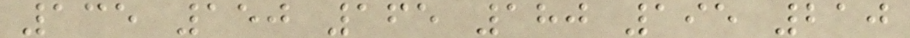135 150 165 180 195 210
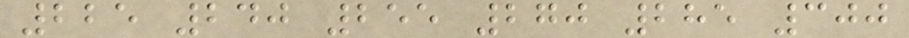225 240 255 270 285 300
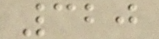320
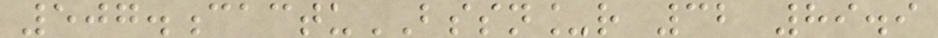507.cactuBSSN_r 32 89.9
